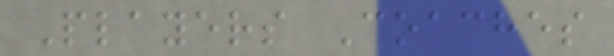Players Coaches
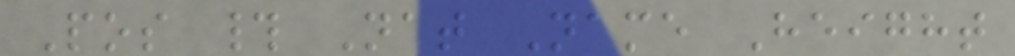Pos # Nat Name Height
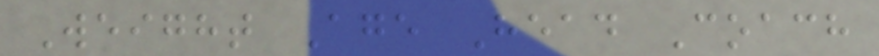Weight Age Head Coach
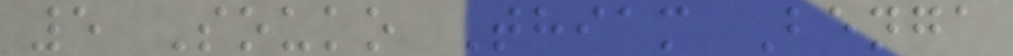5 Souko Thiam Benga
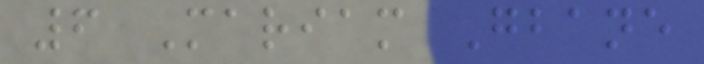6 Mariam Gbane
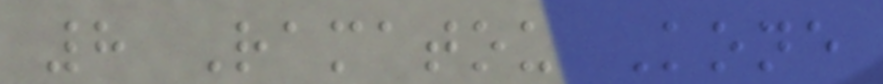8 Ramatou Kone
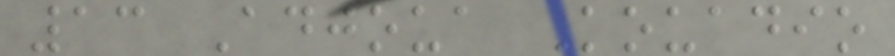13 Adjoua Kouadio
